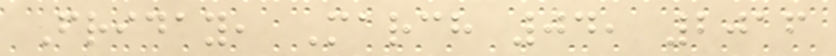Friday, March 04, 2016
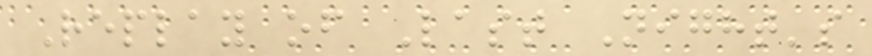Replay of Last Night's
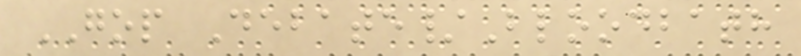GOP Debate/Bloodbath
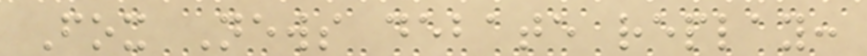Fox News debate replay:
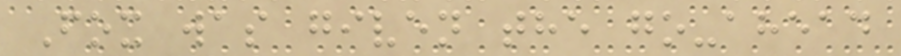Fox was given the go-ahead
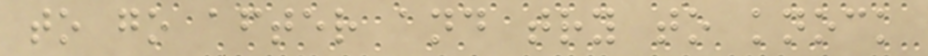to go after and try to knock
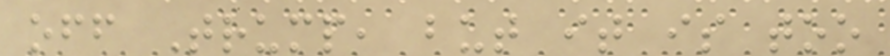off Trump, but it is too
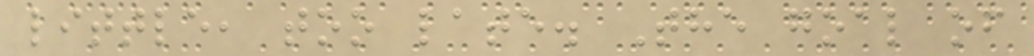little, too late. The goal of
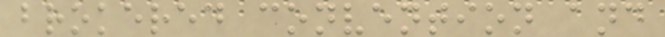brokered convention and
